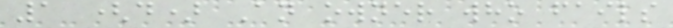1 (d) An owner who fails
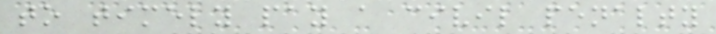to timely pay a civil penalty
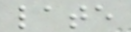late
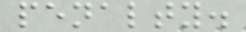penalty.
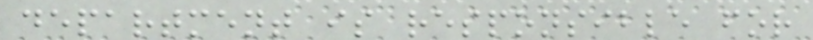department is responsible for
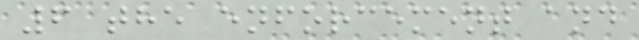6 the enforcement and
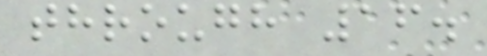through 16.
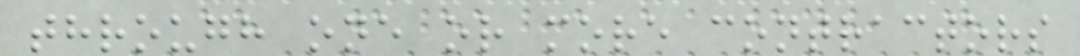through one or more contractors
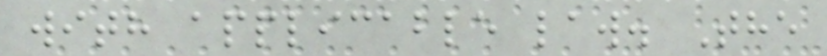with applicable law. The
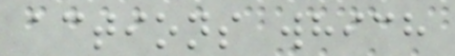actions which
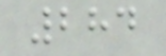284
